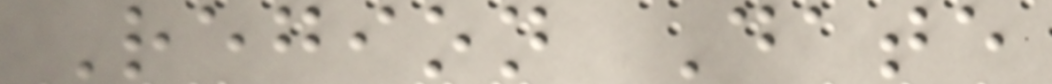Region Date
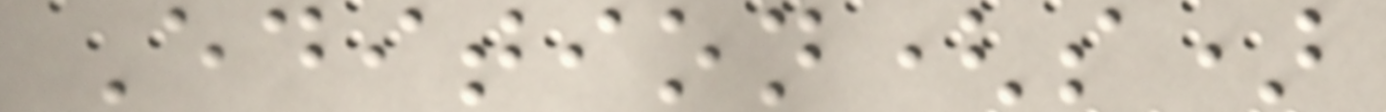Edition(s)
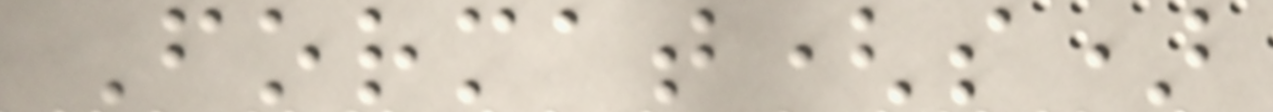Format(s)
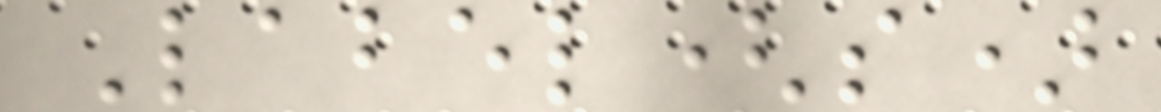Label(s)
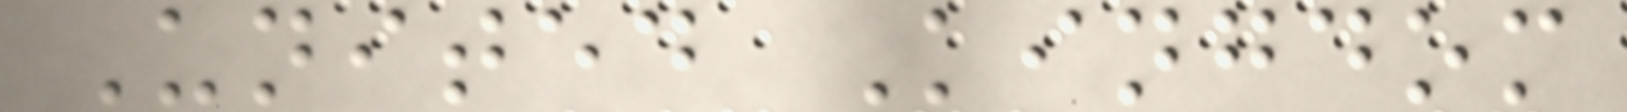United Kingdom
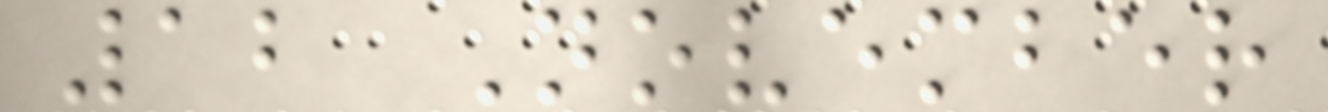12 November
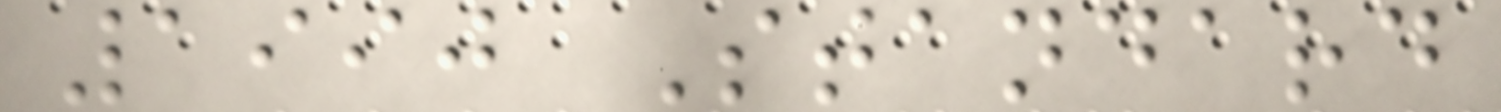1990 Standard
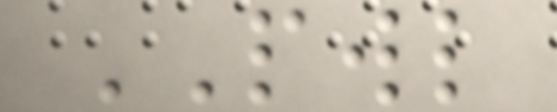PWL
